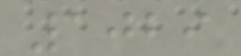1029
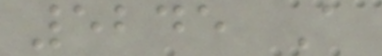5245 A
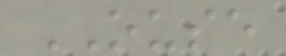OUSE
